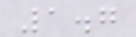1.7
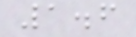1.6
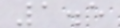1.5
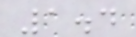1.4
